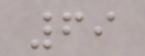69
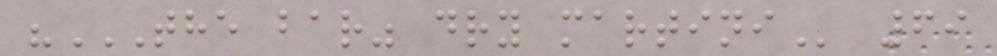"THE BAR" DRY MARTINI 69
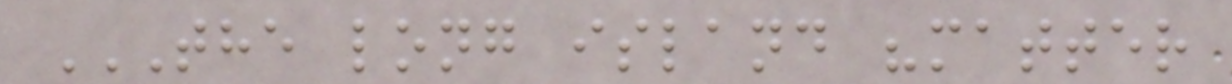THE LONG ISLAND "MATTER
